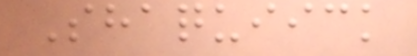Shaquiick
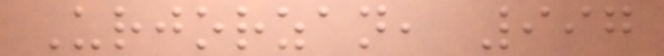Urjorzan, 997
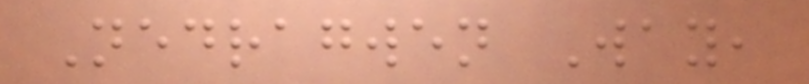Nedragwen Way,
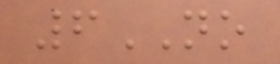6NO
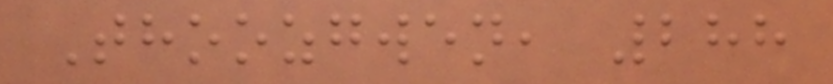Thoozgwen, 288
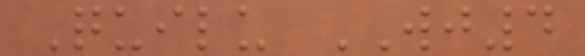Quilu WJ4
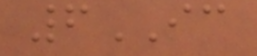6IC
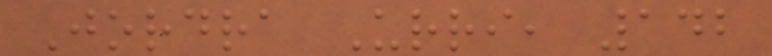Jordra Urri, 142
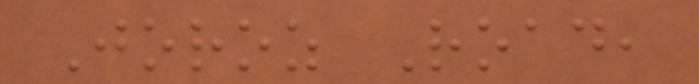Joroz Road,
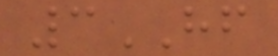3HF
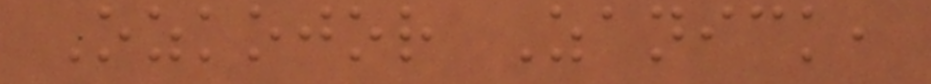Ozkojor Zanick,
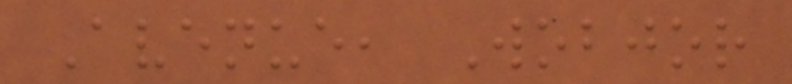Avenue, Wobjor
